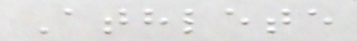Athlete
